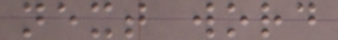next word
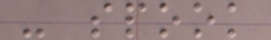- spook
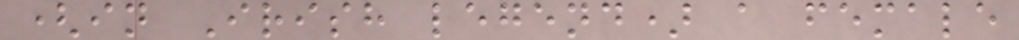(in Irish legend) a female
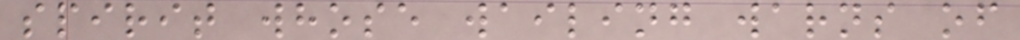spirit whose wailing warns of
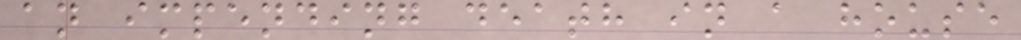an impending death in a house
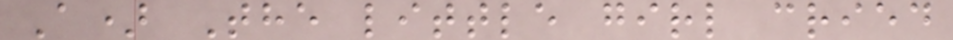A) The little girl cried
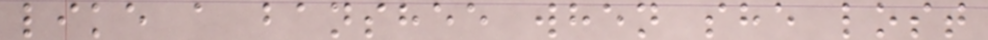like a banshee when she lost
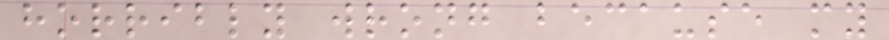horribly wrong because my
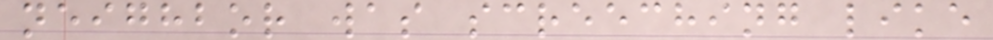neighbor was screeching like
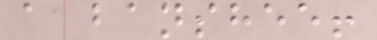a banshee!
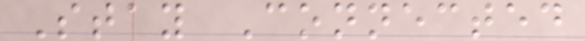Stay Connected
